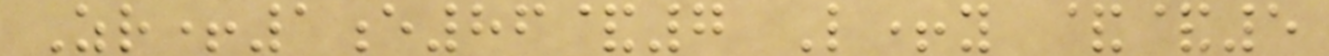Zr+1e86&7 L+y &&5
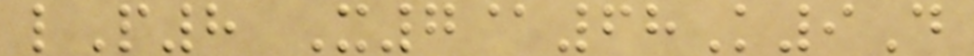lP8 X7@68K9D
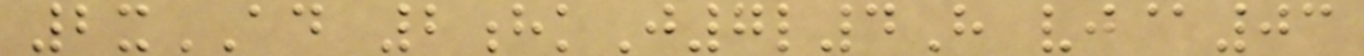2xAD 2hkJ7l4H vj@03
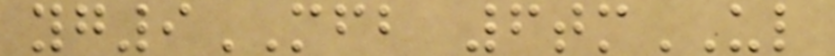yg9MFB 6tmUL
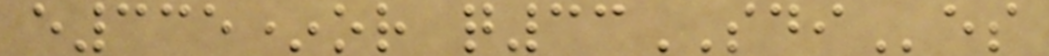e335*or q33SDIes
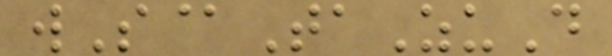wS@TaZuD
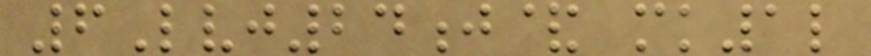6Lvj24j& mk1l
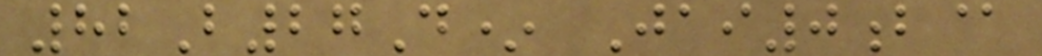82B27D* Jai0b@
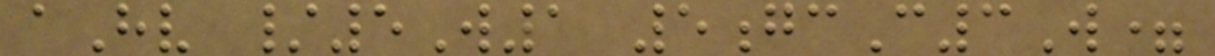aHv /5W1 5gcC3W=
